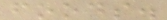foods.
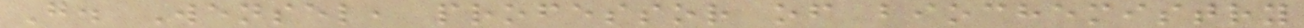G. Wensel, professor of biochemistry
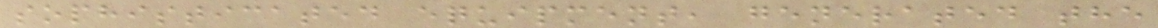sophisticated equipment, generated the
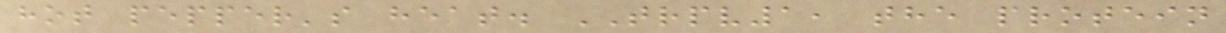hot pepper's heat. TRPV1, the protein
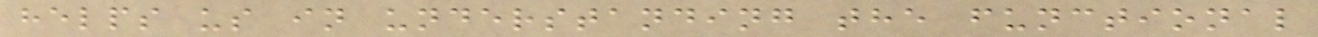helps us in understanding the functional
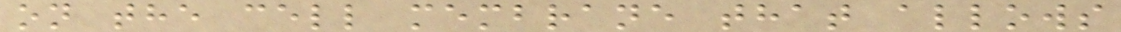on the cell membrane that allows
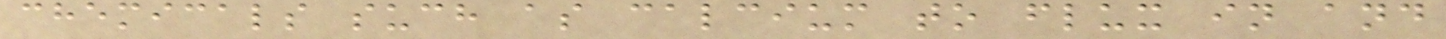chemicals such as calcium to flux in and
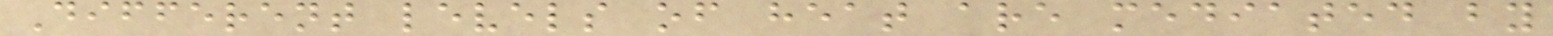Different levels of heat are mediated by
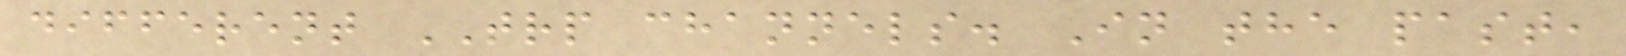different TRP channels. In the past,
